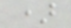)
